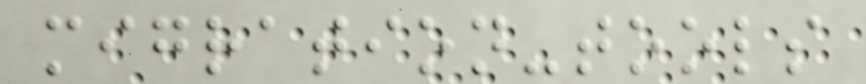migration-tools
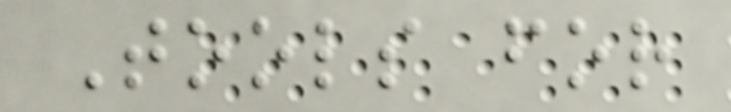Tools for
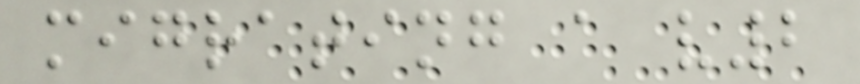migrating a v2
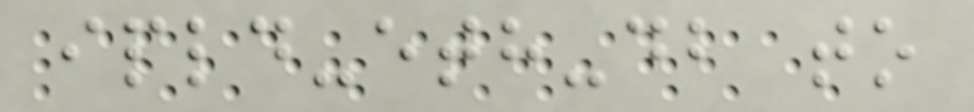ipld-eth-db to
